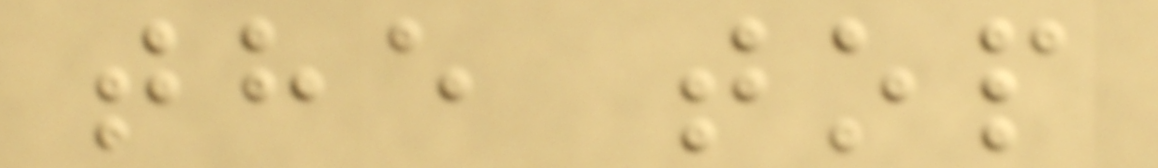the top
